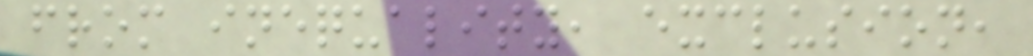from inequality, exclusion,
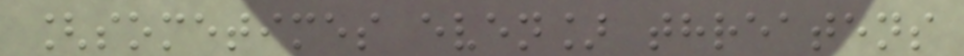[sometimes even] threatens
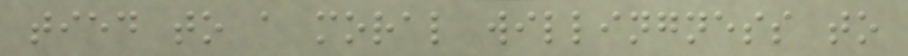tied to a moral willingness to
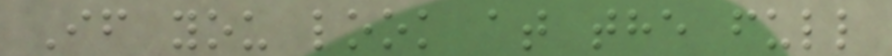If you look at the full
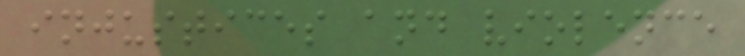injustices and violence
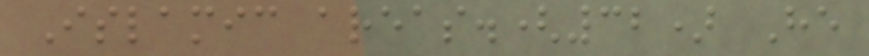Islamic areas.(32) He
